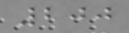200
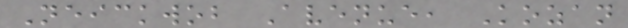Neickwob Avenue, Kozan
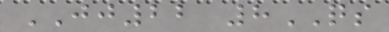JJ22 8QS
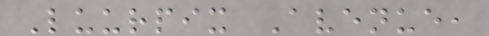Luurpix Avenue,
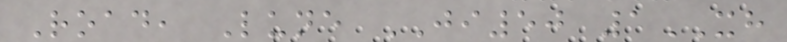Road, Lune JI50 1XH
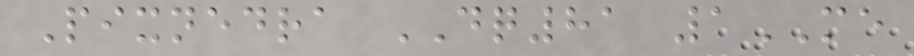Pixnedra DQ81 1ME
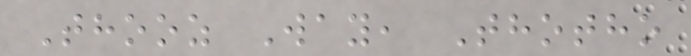Thooz Way, Thotho
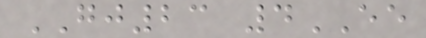GJ23 4EE
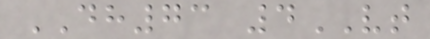DH73 4VT
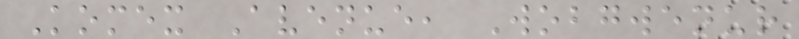Komex Avenue, Wobgwenur
